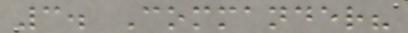3. Commander?
